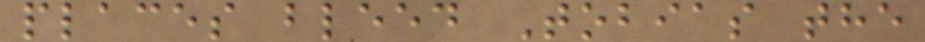places bleed Tobias the
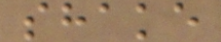shake
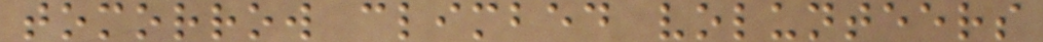tomorrow climbed volunteers
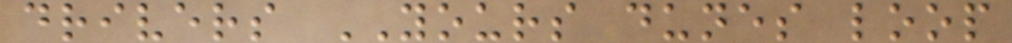drivers YOURS dunes loop
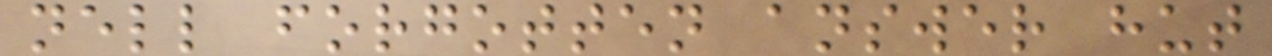nell forgotten answer hut
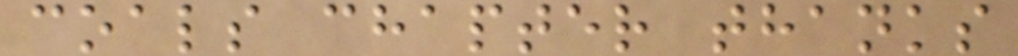coals chapter thanks
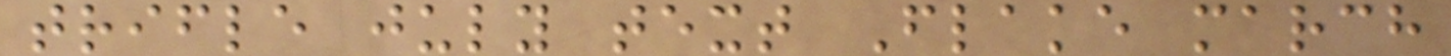trifle july text Flake march
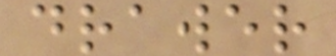drawer
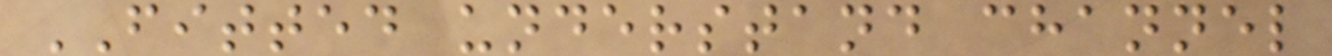FITTED understand channel
